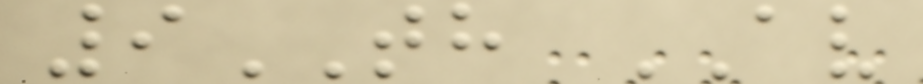9TH AV
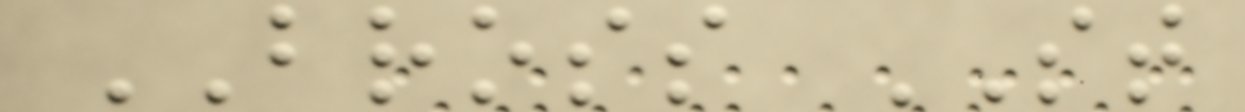BROSS ST
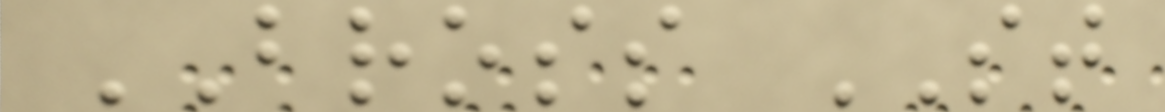BROSS ST
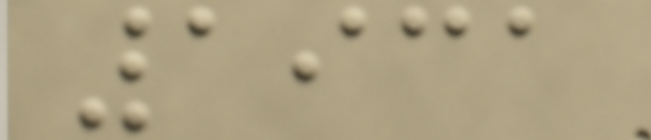1931
